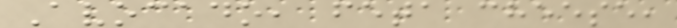Avocado, feta cheese,
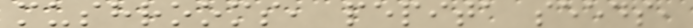mushrooms, pepita seeds,
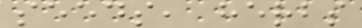seeds, herbs
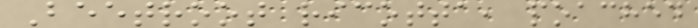Beetroot ricotta, poached
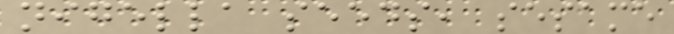nigella seeds, sesame
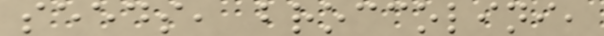seeds, broccolini,
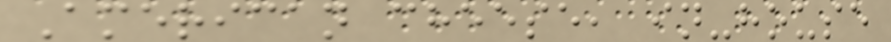American cheese, in-house
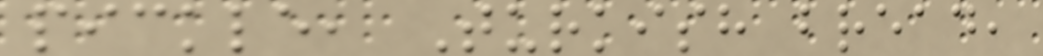pickle, Turkish bread,
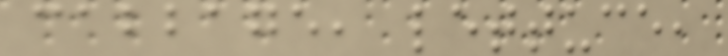cabbage, lettuce,
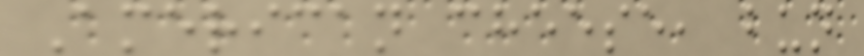American cheese, bun
